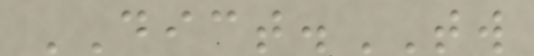DICT.TW
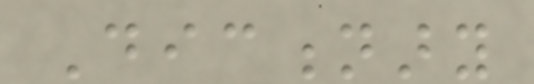Dictionary
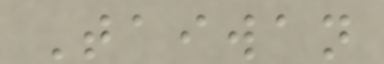Taiwan
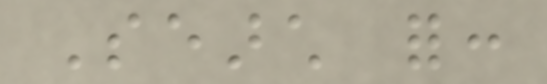Search for:
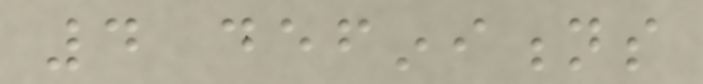4 definitions
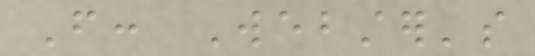From: Webster's
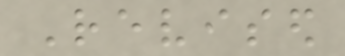Revised
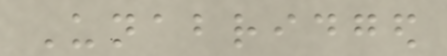Unabridged
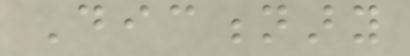Dictionary
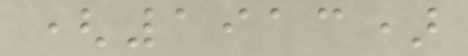(1913)
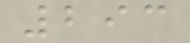293
